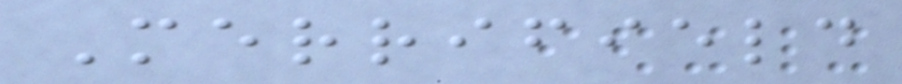Merrifield
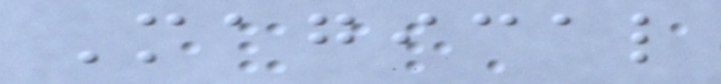Magical
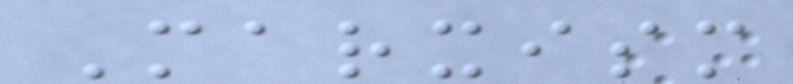Marxism
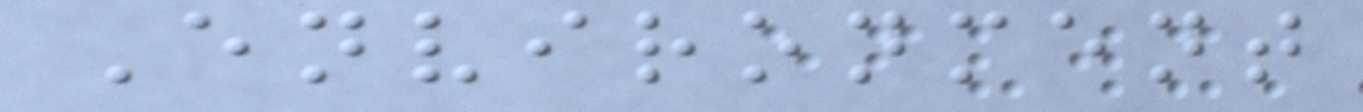Environment
